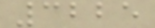3225
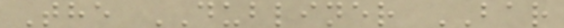The DUBLINER BAR
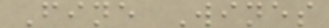Fine Wines
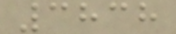3838
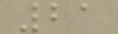21
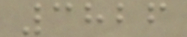3826
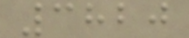3820
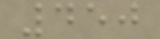450
